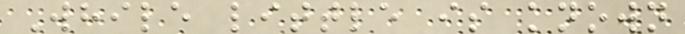While little is known
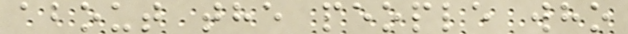about the people who
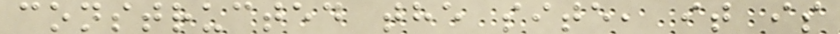constructed the site, it is
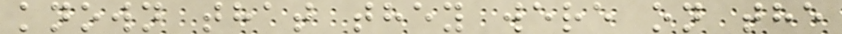known that they were on the
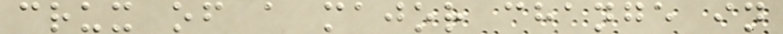crux of a major change in
